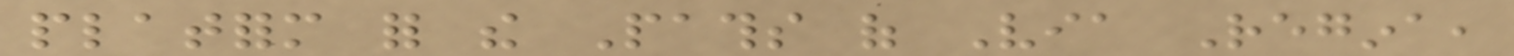platform for the Paths of Via Regina,
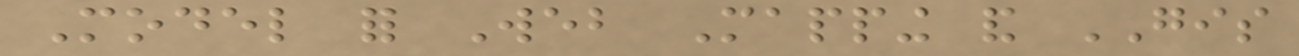Model for Web Mapping and GIS
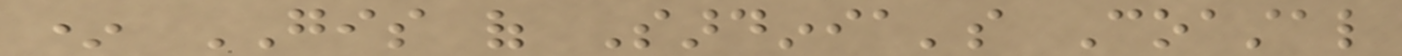* GIS of Sardinia's Coastal
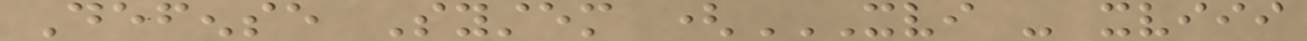Defense System (XVI - XVIII
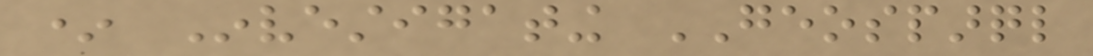* Investigating GEOSPARQL
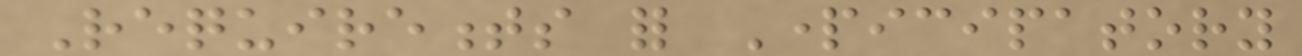Requirements for Participatory
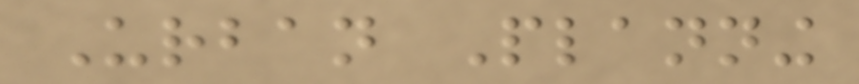Urban Planning
